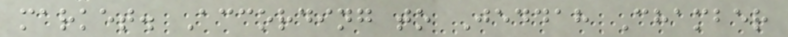market. According to Jeddah Chamber
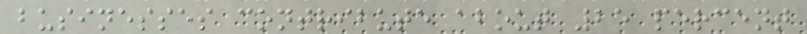businesses contribute about 25 percent
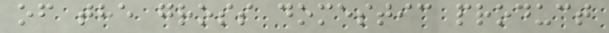of the gross domestic product
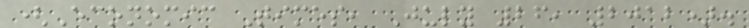(Economic Times, July 26, 2012).
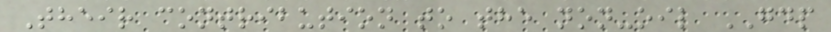Their contribution to the non-oil GDP
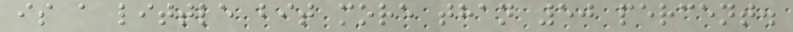is a little bit more than 50 percent.
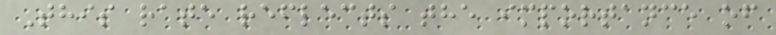This rate reflects the importance of
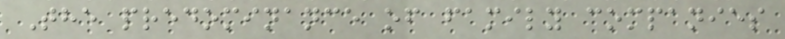The predominance of family companies
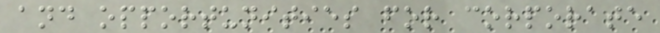and opportunities for corporate
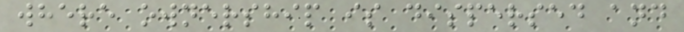where ownership is dispersed and
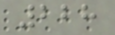228
